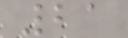21
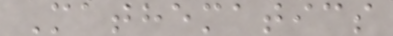Mathematics
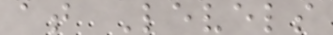at Levels
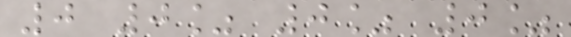0 0% 0% 0%
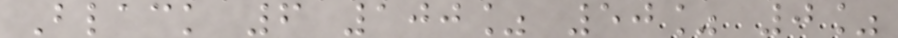Black 6 100% 50% 0%
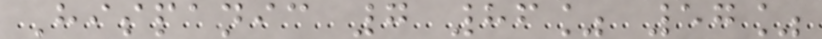Hispanic 7 86% 57%
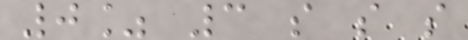0% 3 s s s
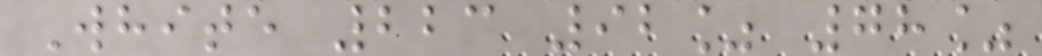White 223 92% 78%
